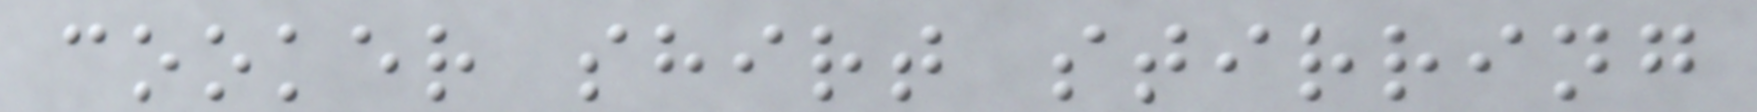cooker shirt stirring
